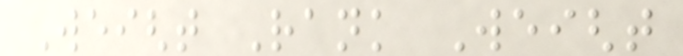Weight Rank Weight
